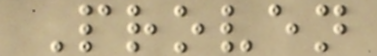Proven
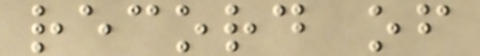record of
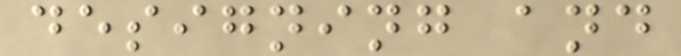designing and
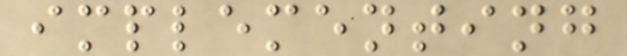implementing
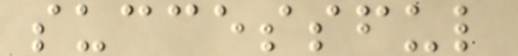successful
